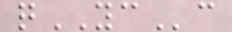qYCc
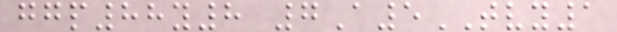ggp88y8 7A5TVY1
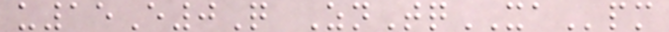u15E0Q ZnTqXApm
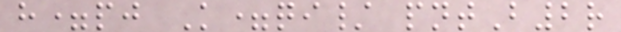h=pj K=qi/ pntB2r
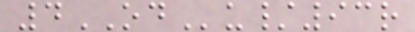4ODu/93r
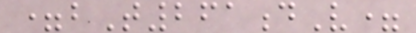=bT261dV=
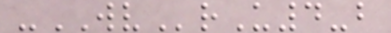-WVrU4-b
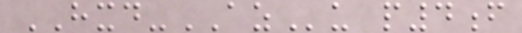HXD-AZu p4f
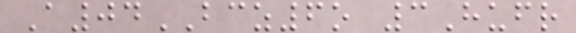A04BCZ6o 3Hufr
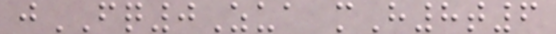jFQ0Zua mH8t6
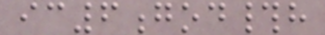ic6god#h
